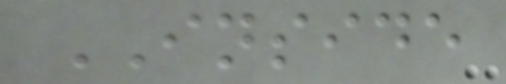INSIDE
